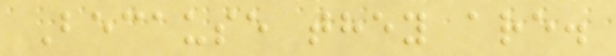Because they are.
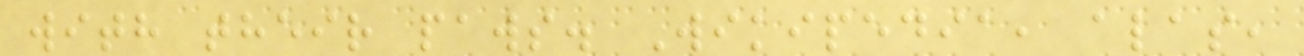with their paws. Wikipedia, alas,
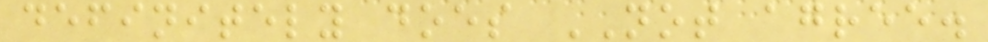definitely does NOT agree.
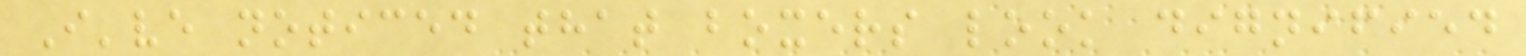I've noticed that boxers look dignified
